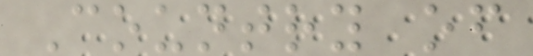Country of
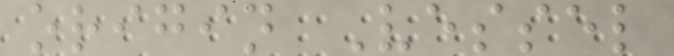origin Vessel
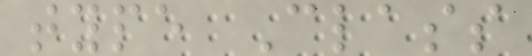type Class
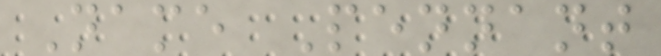Name Pennant
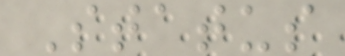Status
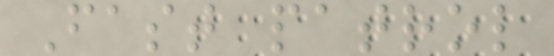Fast patrol
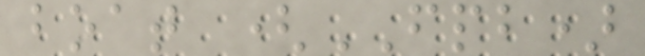boat (FPB)
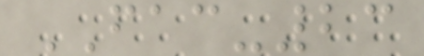FAC-23
